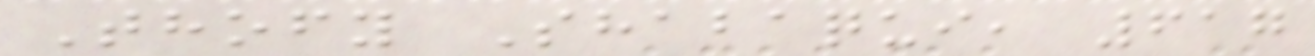Thofy Shabaqui, 617
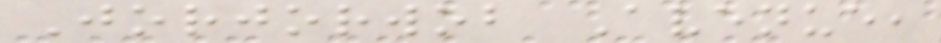Jorjorwob Avenue,
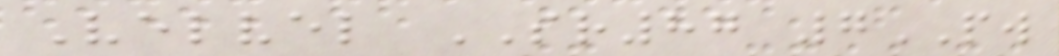Velvel SR87 7PW
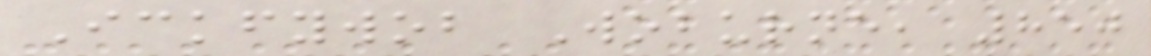Ickfywob Woburne, 850
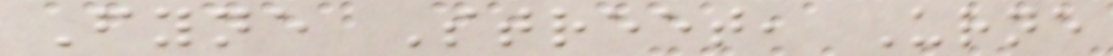Fyne Street, Urne
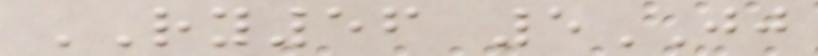RY56 5JJ
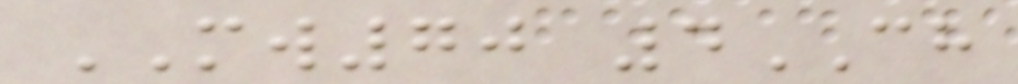MW70 4CH
